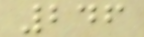246
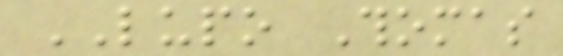LUPO Thomas
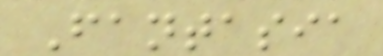Fantasia
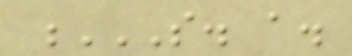S. A.
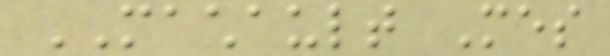MACHAULT Mes
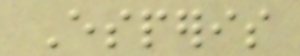Esperis
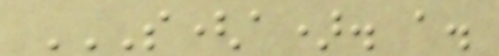S(A). A.
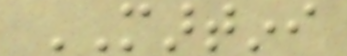MARTINI
